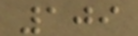109
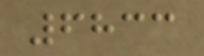6833
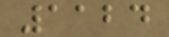1124
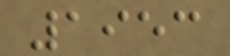1953
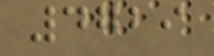4729
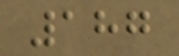187
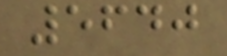5640
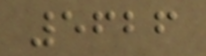5626
